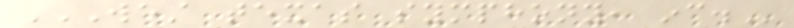WEST TEXAS SYMPHONY, INC.
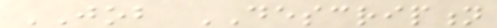JOB DESCRIPTION
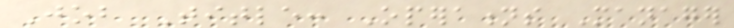Job Title: Operations Manager
